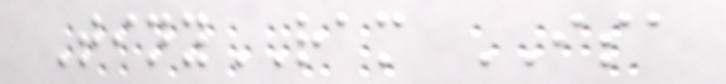TinyRAM ISA
